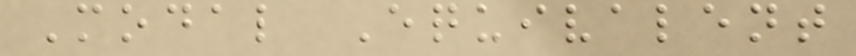Modal Equivalent
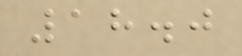18.0
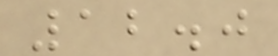12.0
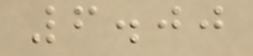6.00
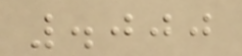.000
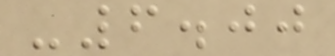-6.00
